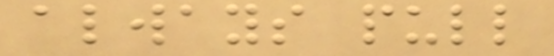always pull
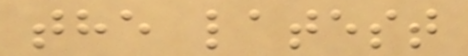the latest
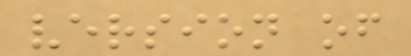version of
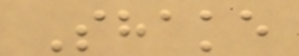Shake
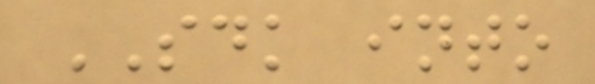SDK into
